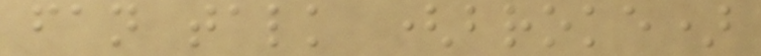fan talk (broke)
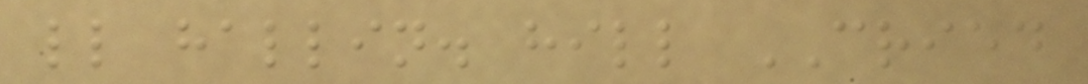ll hallin. hill CRIED
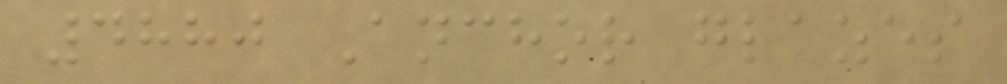4880 Anchor glazes
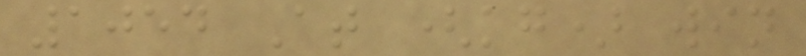1054 At (kg) win
